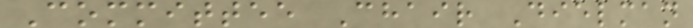Committee Chair Dielman
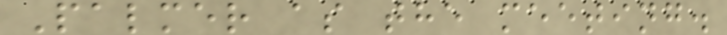Palmer as the meeting.
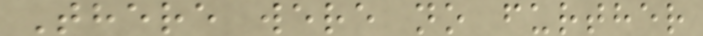There were no further
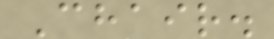Chair.
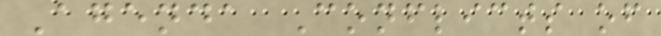Agenda Conflicts of
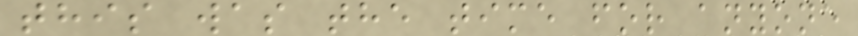this was the time for anyone
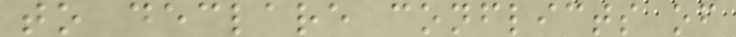to declare conflicts of
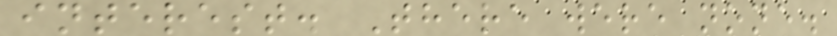interest. There were none.
